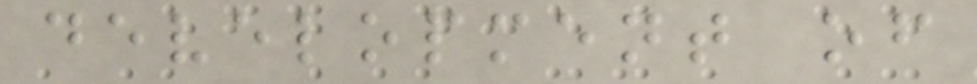development of
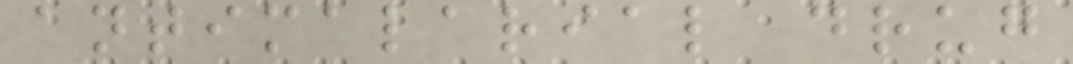antimalarial drug
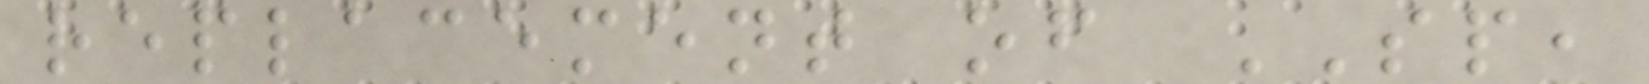replacement of SP,
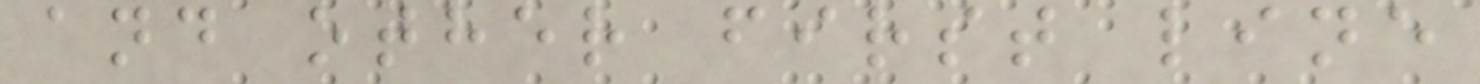and other first line
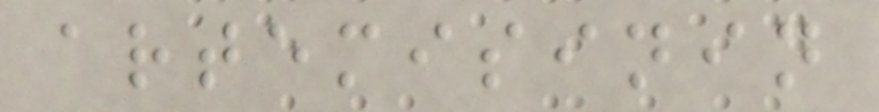artemisinin
